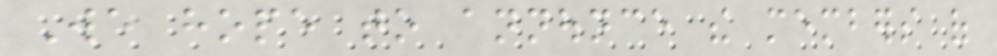We hope to announce the members of
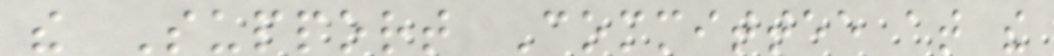the Support Committee at the
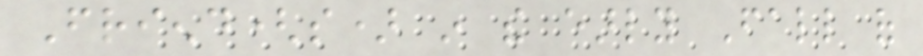Friend(s) in the early Fall of
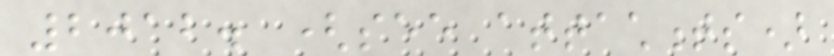2012. (see attachments)
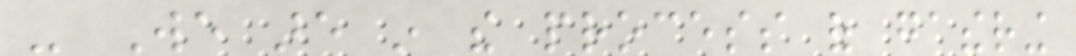- We are in the process of gathering
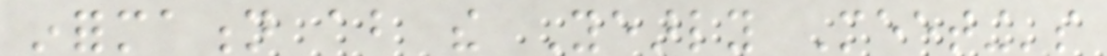information about the Yearly Meeting's
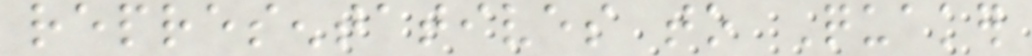representatives to Quaker
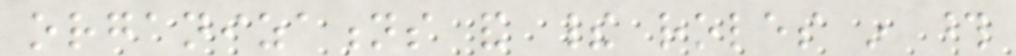organizations and their roles in those
